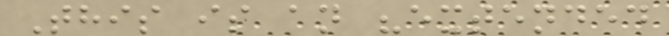This is an "extended
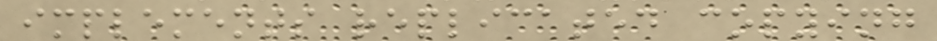implements replicated copying
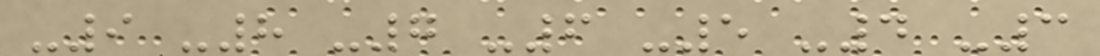-9 -8 -7 -6 -5 -4 -3
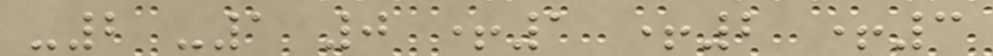-2 -1 0 +1 +2 +3
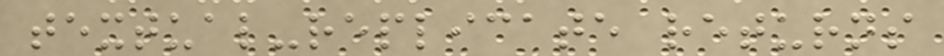textual-replicate returns
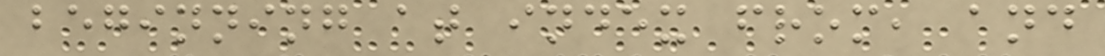beginning at index from, and
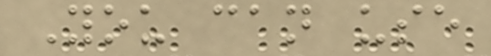You can use
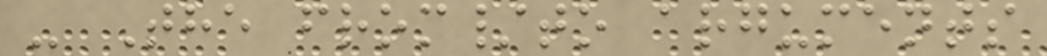- The from/to arguments
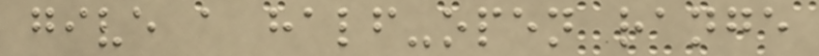give a half-open range
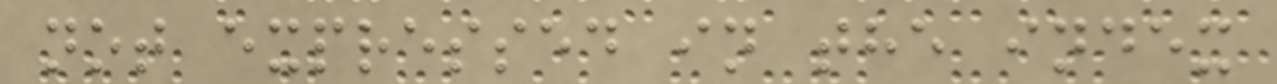not expressed in the index
